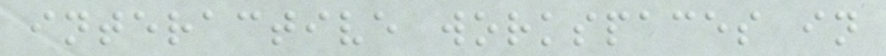interactive workspaces in
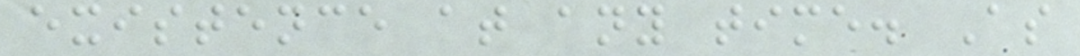existence at any time. As
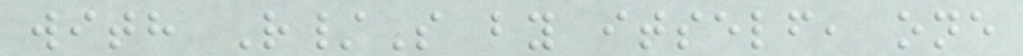with R/S by itself, one
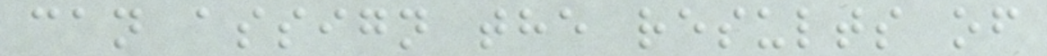can assign the results of
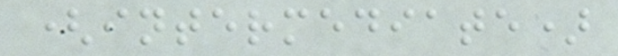(intermediate)
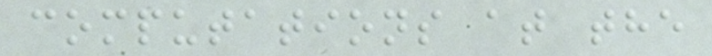computations at the
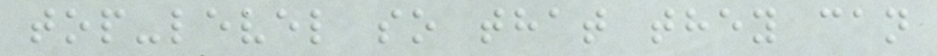top-level so that they can
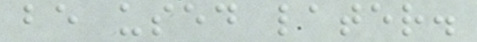be used later.
